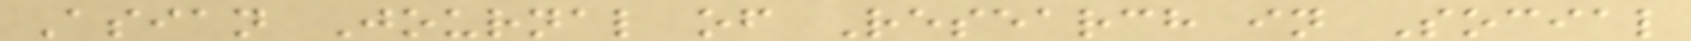Asian Journal of Research in Social
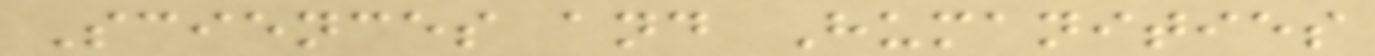Sciences and Humanities
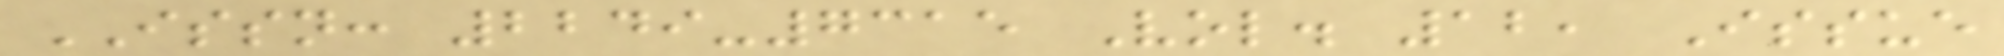ISSN: 2249-7315 Vol. 12, Issue
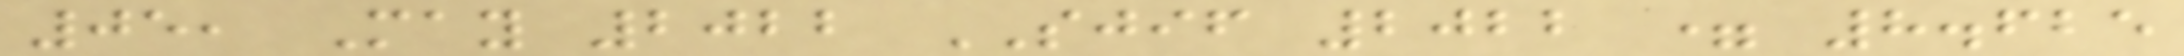05, May 2022 SJIF 2022 = 8.625
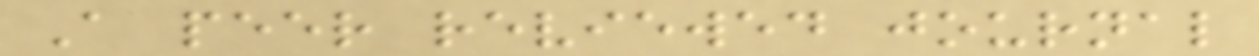A peer reviewed journal
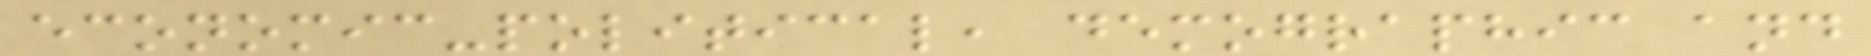economic-political, demographic and
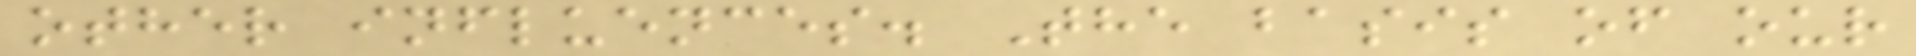other influences. The basis of our
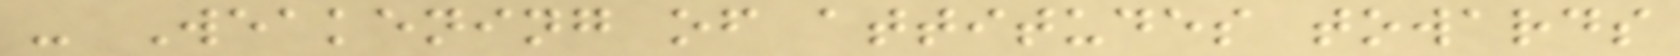- Weakening of attitudes towards
